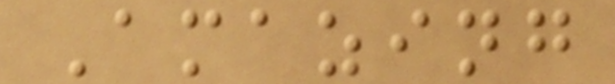Amazing
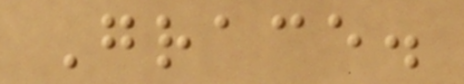Grace.
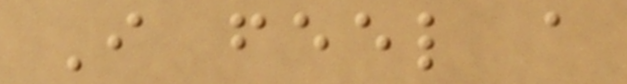I feel a
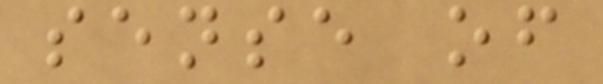sense of
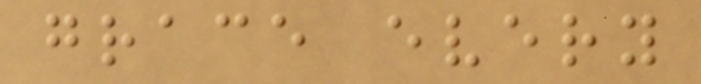grace every
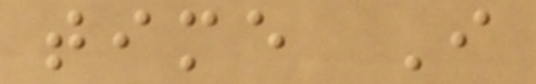time I
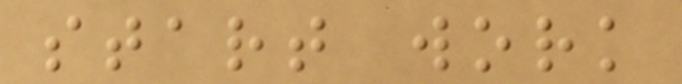start work
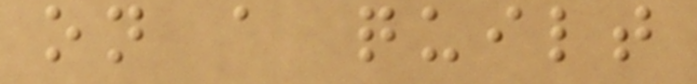on a quilt
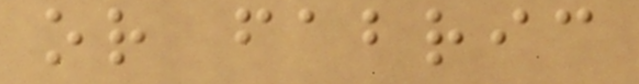or fabric
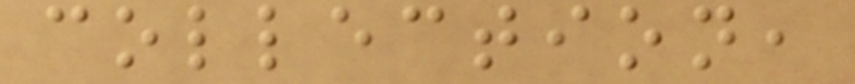collection,
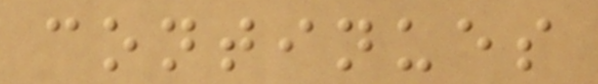continues
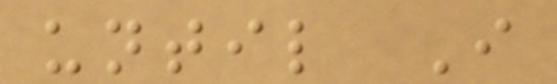until I
